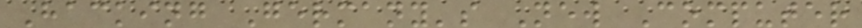Hacking Germany's New Computer
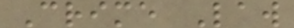Crime Law
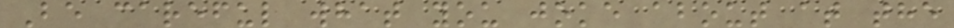Be careful what you joke about at the
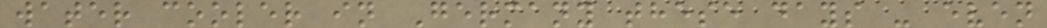water cooler in Germany these days - even
